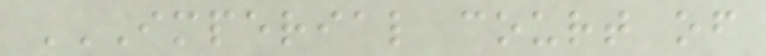IMPERIAL COURT OF
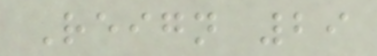Reign 29
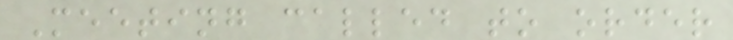Meeting called to order
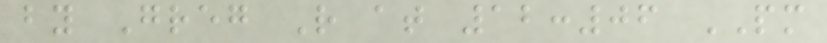by Greg R at 12:06 PM
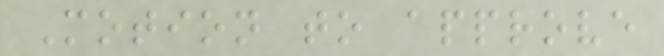Motion to approve
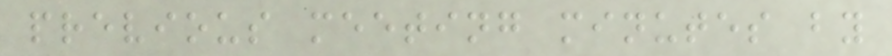previous meeting minutes by
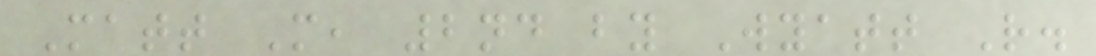Matt M, 2nd by Wyatt R.
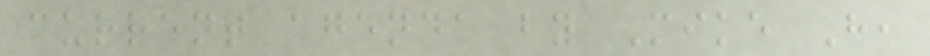current agenda by Mike H,
